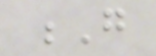G
